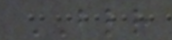BLR
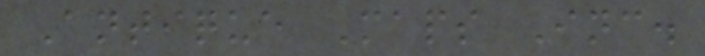Antique Maps Inc.
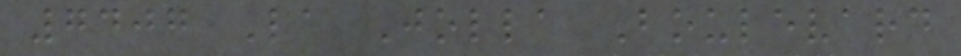7407 La Jolla Boulevard
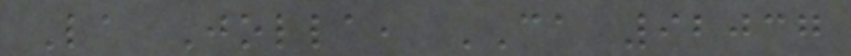La Jolla, CA 92037
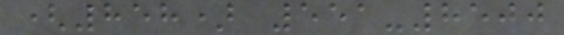(858) 551-8500
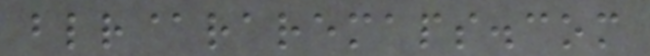blr@raremaps.com
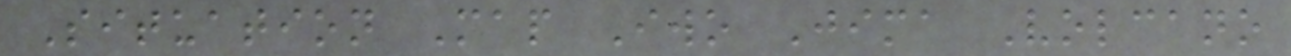Situation Map Iwo Jima Volcano
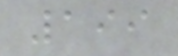199
